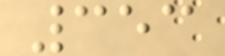353
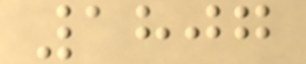1807
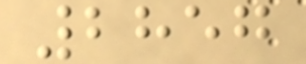2857
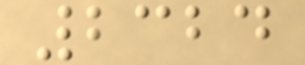2324
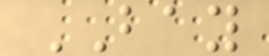BAY
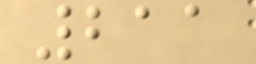211
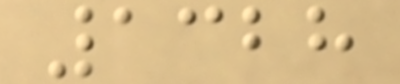1328
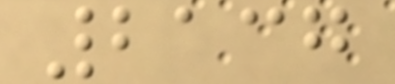2137
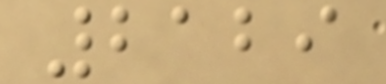2129
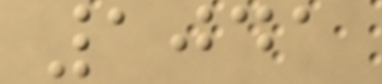1041
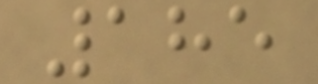185
